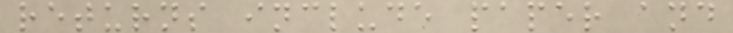returns include paper and
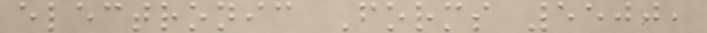electronic Forms 5500,
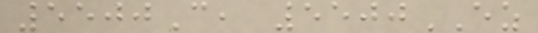5500C, 5500EZ
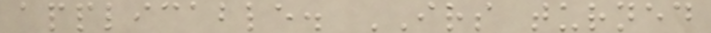applicable. IRS turned
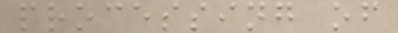processing of
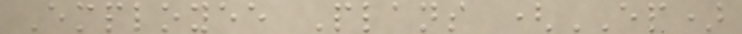Employee Plans (EP)
